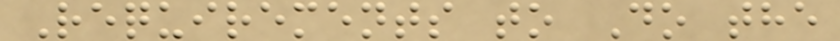Requirements to Do the
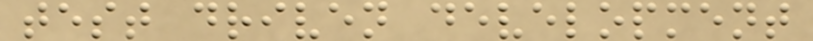test driven development
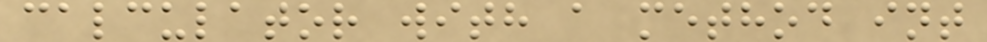calculator with a method int
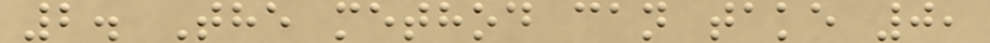2. The method can take 0,
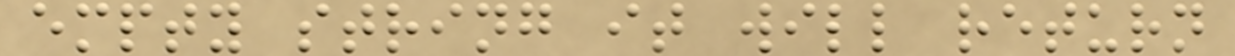empty string it will return
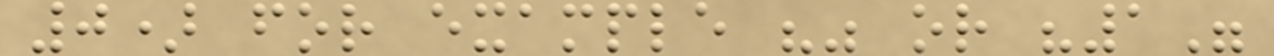0) for example "" or "1"
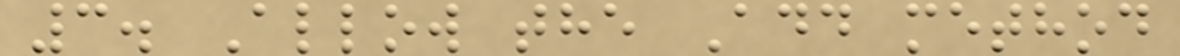3. Allow the Add method
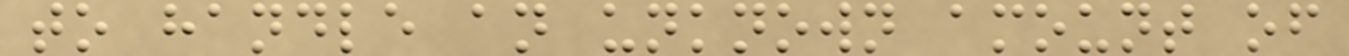to handle an unknown amount of
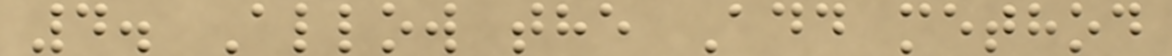4. Allow the Add method
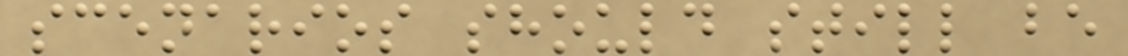scenarios should still be
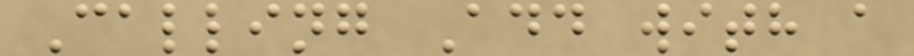Calling Add with a
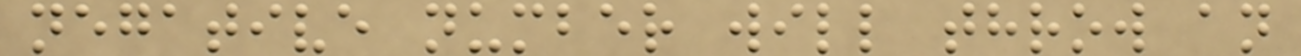negative number will throw an
